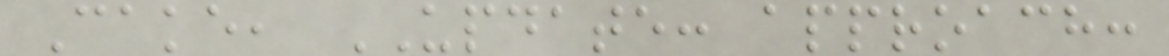Cake, UPDATE: approach:
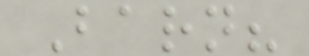Barn?
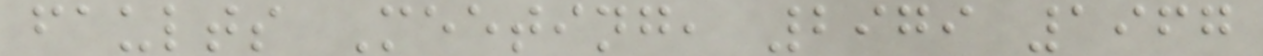faults Meeting, 2979 1967
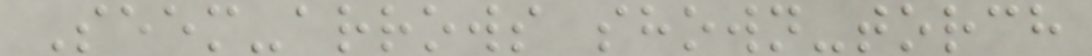Seem-arrows shown-torch
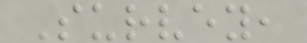Survey,
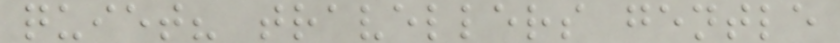quiet? travellers gentle
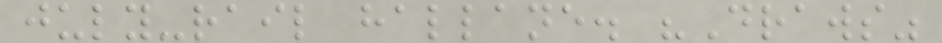july-rail hallane. "Draws"
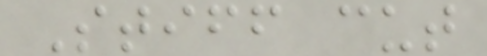Stiff cut
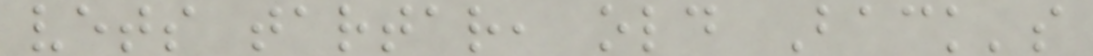vets tartar, old Back's
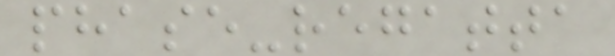phase-regatta
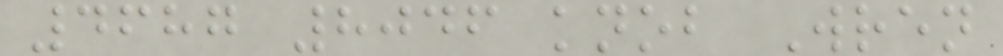4687 8046 knob Wren
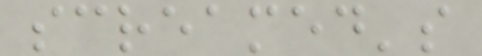screamed's
